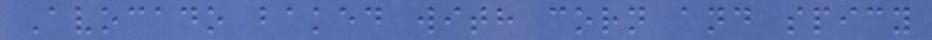Avocado baked with corn and spicy
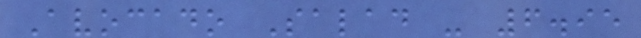Avocado Salad - 6.95
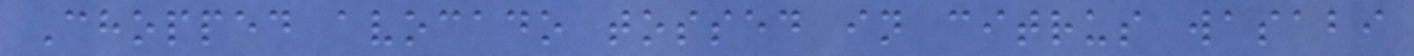Chopped avocado tossed in citrus wasabi
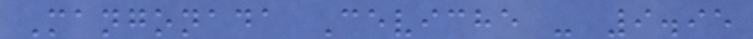Mangonada Ceviche - 9.95
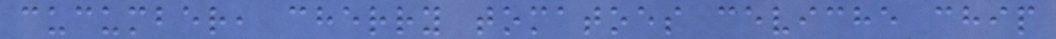cucumber, cherry tomatoes ceviche chip
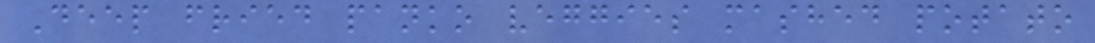Deep fried panko veggies mashed potato
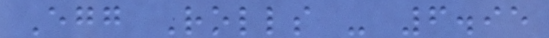Egg Rolls - 6.95
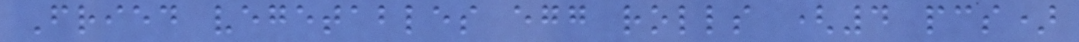Fried vegetables egg rolls (4 pcs)
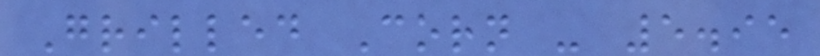Grilled Corn - 5.95
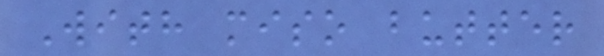With miso butter
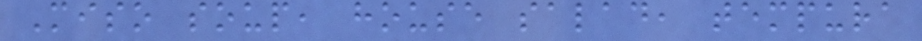Miso soup, house salad, tempura
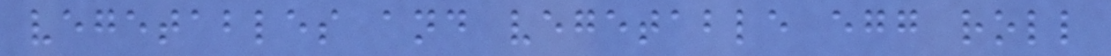vegetables and vegetable egg roll
